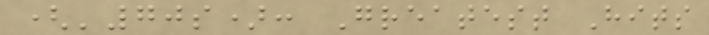('70s): Greatest Hits
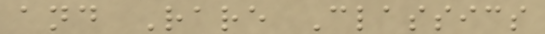and Rare Classics
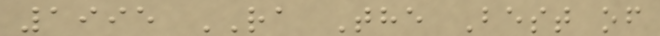1995 RA The Best of
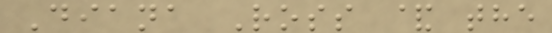Diana Ross & the
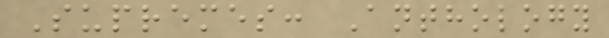Supremes: Anthology
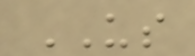US
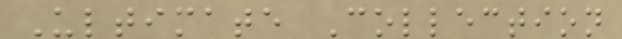Ultimate Collection
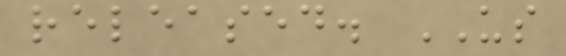released. US
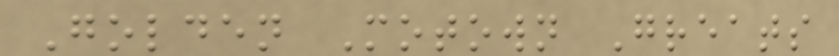Golden Motown Greats
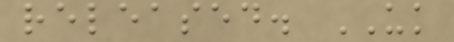released. UK
